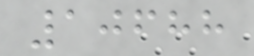10688
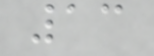13
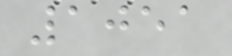1051
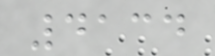4134
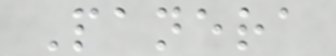Panera
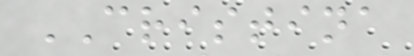CRISTINA
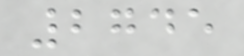2745
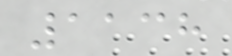1138
